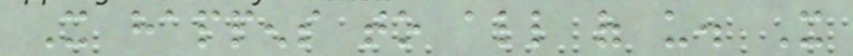It happens to all of us. It
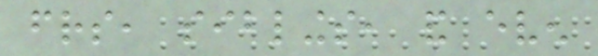friends, siblings, and even
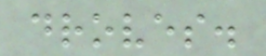droves.
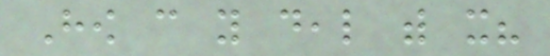How can you deal with it?
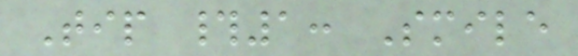Tip #1: Smile
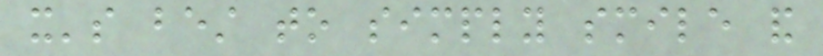it's best to simply smile and
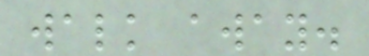walk away.
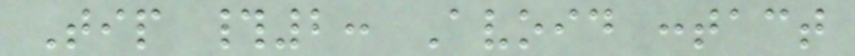Tip #2: Avoid contact
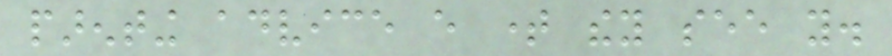parenting advice every time they see you.
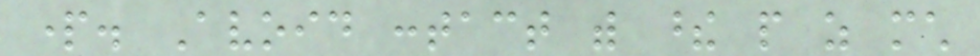part. Avoid contact with these people as much
